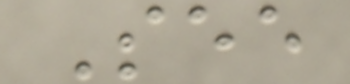See
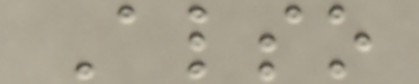Also
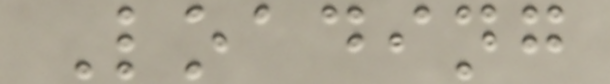Loading
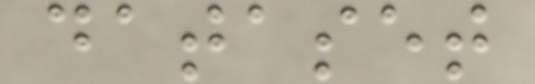dataset
